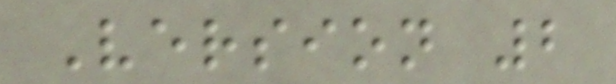Version 2
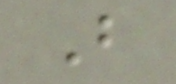B
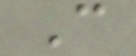C
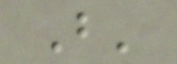B'
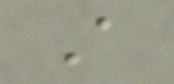A
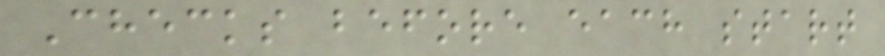Checks before each start
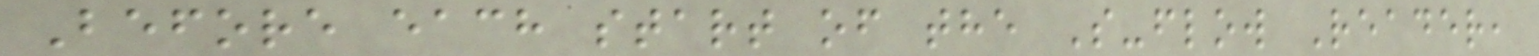Before each start of the S-flow Reader,
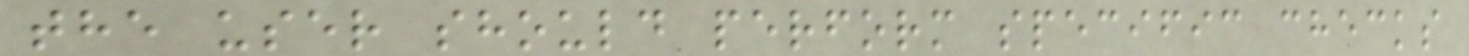the user should perform specific checks
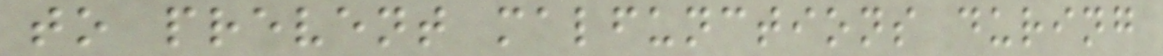to prevent malfunctions during
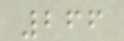266
